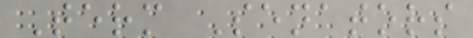Term Senators
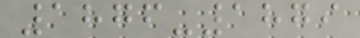1876-1879
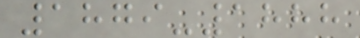1879-1888
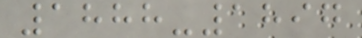1888-1897
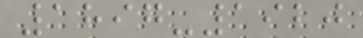1897-1920
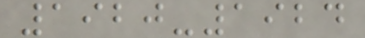1920-1924
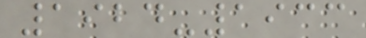1924-1933
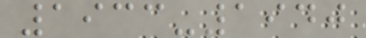1933-1940
